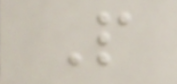P
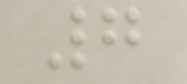7
